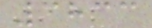3833
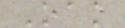Oak
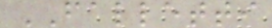FALLETTI
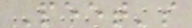Peet's
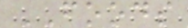FOODS
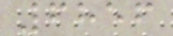6856
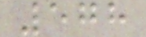578
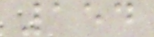154
